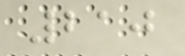210
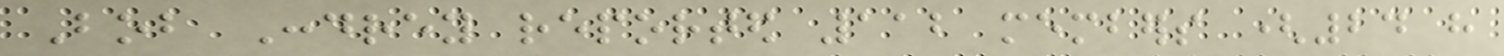Bob Condrey reported 112 members (24 have
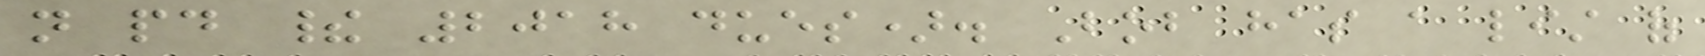not paid their 2018 dues). Bob has a list of
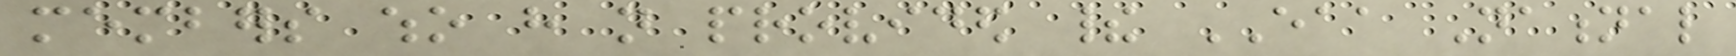members who have not provided their EAA National
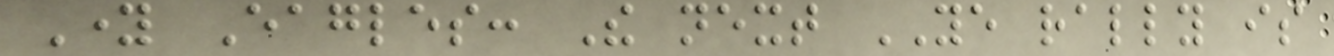Young Eagles: The next YE rally is
